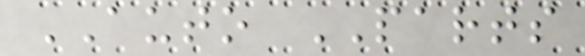AUTO PARTS
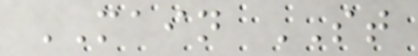MAIN ST
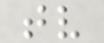tv
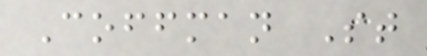Coffman St
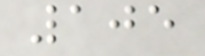105
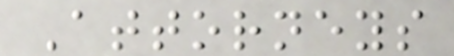Attorneys
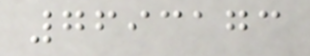7693173
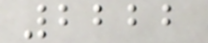2222
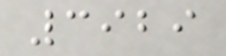3929
